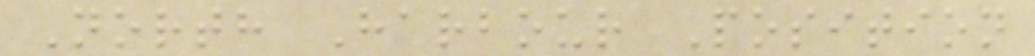North Harbour Position
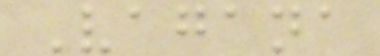Vagana
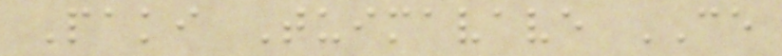Paki Tuimavave CE
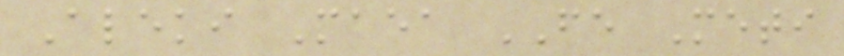Aleki Maea FE Meti
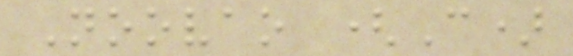Noovao (C)
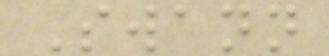Swann
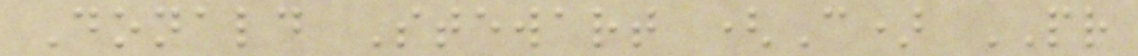Donald Stewart (C) PR
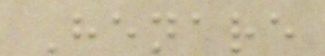Henare
